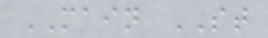MAIN ST
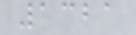1321
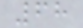68
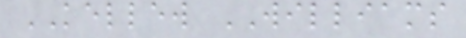KELLEW WILLIAMS
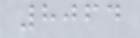8064
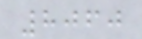8060
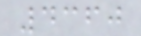4360
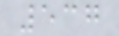537
